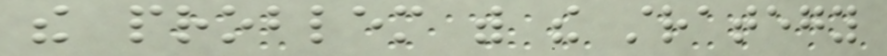the problem with the strategy
